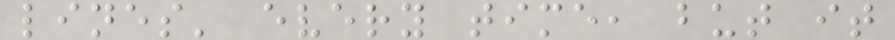lines' every time, but it
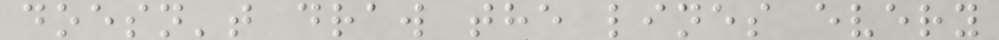doesn't draw the lines every
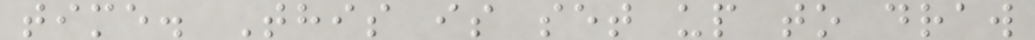time. This is set up to draw
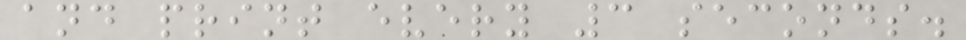and print every 3 seconds.
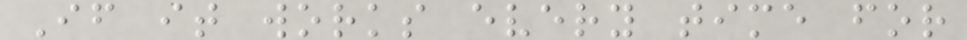If it works every time for
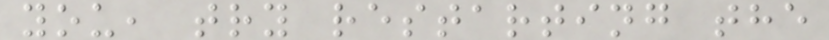you, try restarting the
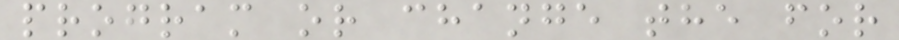program or change the for
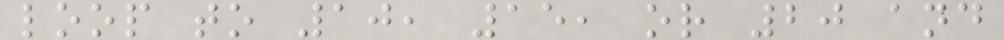loop to 10, 15, or 20 and
